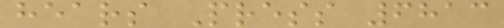hears Press 6813
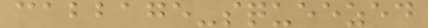cabbage-squeezed
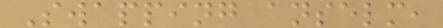Swapping anselm,
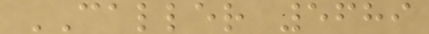CALLER 5689
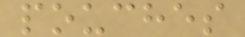pouches
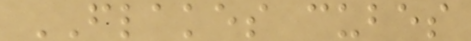FLAKES cubes
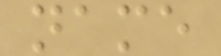name
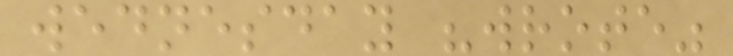wednesday "wrote"
